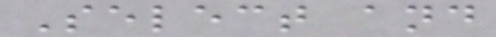Select and
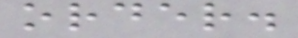order.
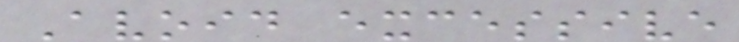Avoid excessive
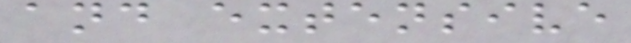and extensive
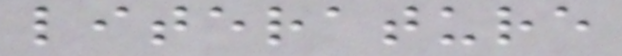literature
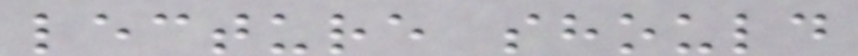lecture should
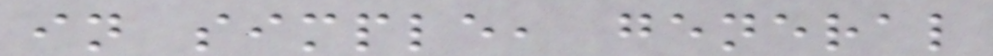in simple, general
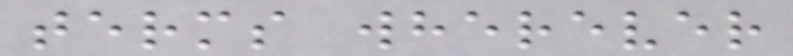terms wherever
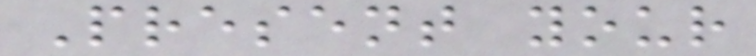Present your
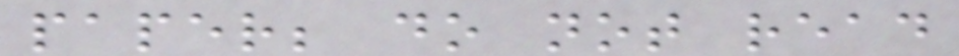paper; do not read
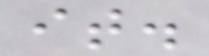it.
